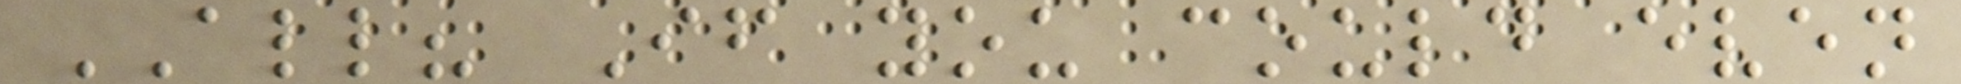ALL? If you could even
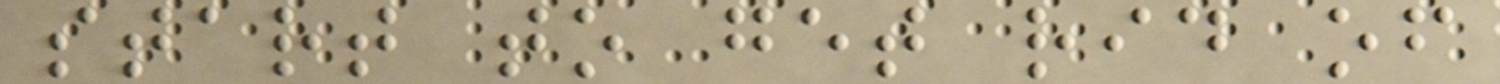start to get rid of
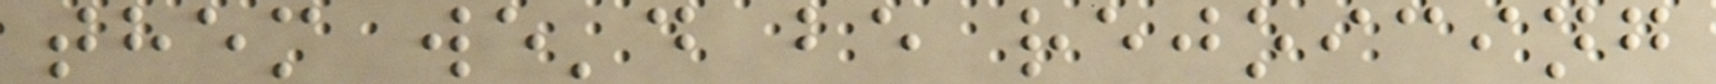them we'd be rejoicing
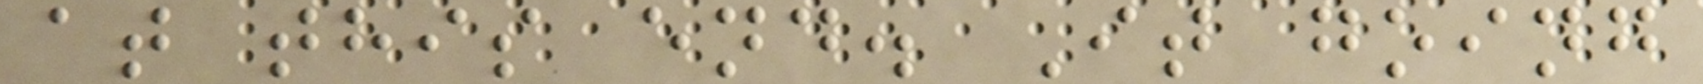at this end. It going
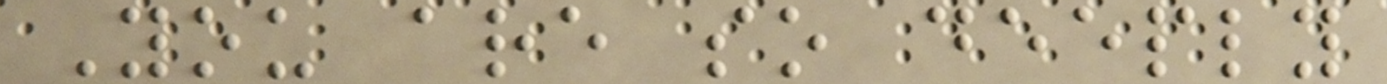You are so deeply
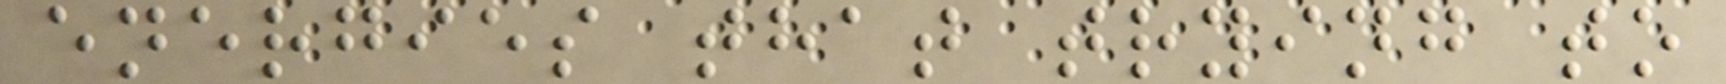energies that trying to
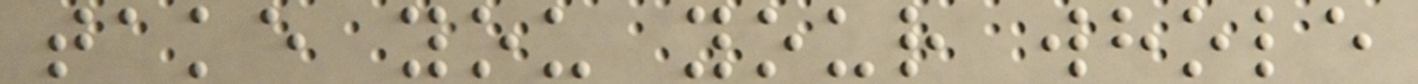take you your whole
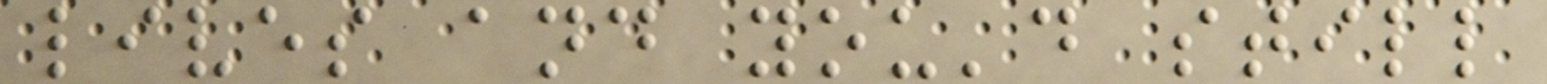lives and you'd still
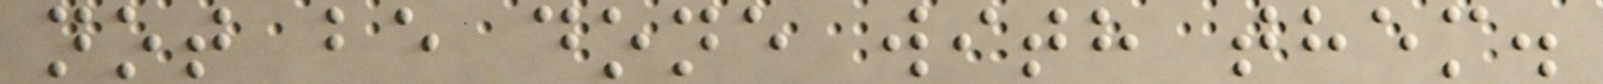not be done with them.
